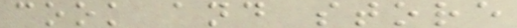cook and store
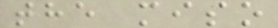the miso
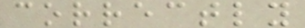correctly
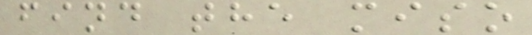find the miso
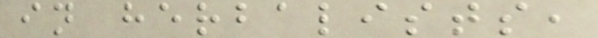in herbalists,
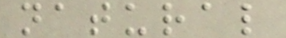natural
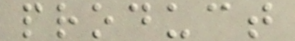product
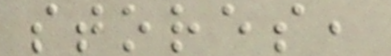stores,
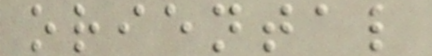oriental
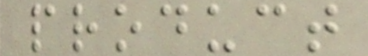product
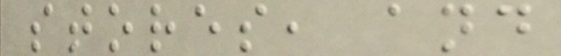stores, and
